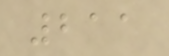211
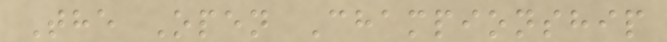The Open Championship
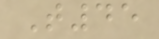T45
